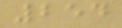254
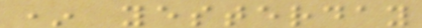* yesterday
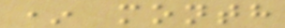* month
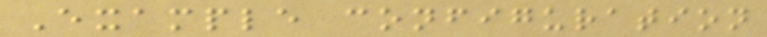Example configuration
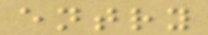entry
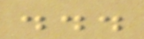...
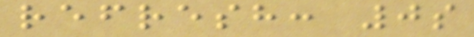refresh: 0s
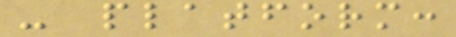- platform:
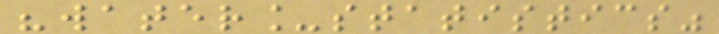"water_statistics"
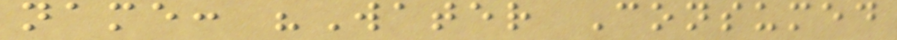name: "Water Consumed
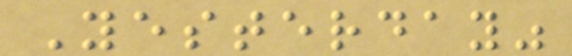Yesterday"
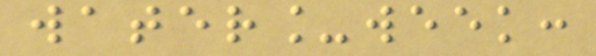water_week:
